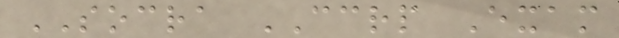SOCRA CCRP Exam
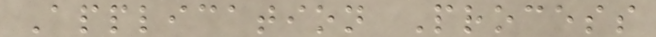Application Process
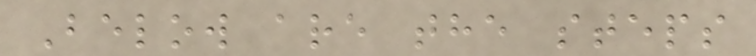Below are the steps
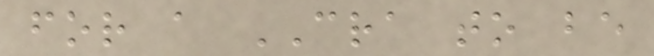for a CRA to be
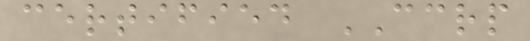certified CCRP
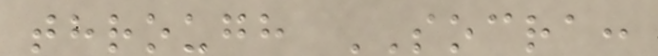through SOCRA:
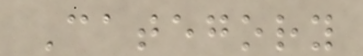Category
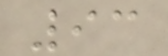93
